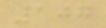107
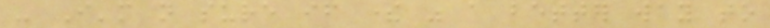- I'm not sure if there was a better way to
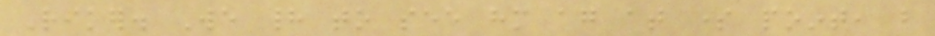Riker. We had to see him again at some point, but
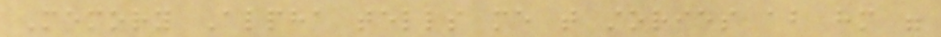Memory Alpha tells me that stories about him were
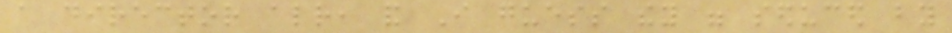a director already, and I guess they were seduced by
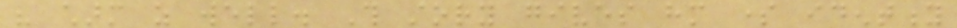his charm as well. This story gives him some identity
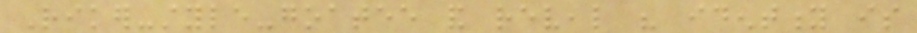Riker-style-goatee and reveal his identity is
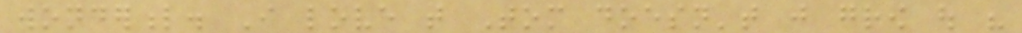wonderful. I love that Tom doesn't just grow out his
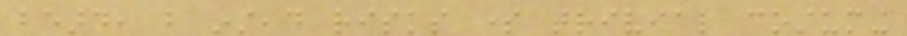beard, but instead risks some trivial costuming
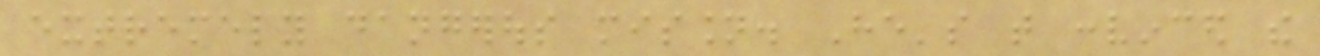extremely dangerous mission. He's that convinced the
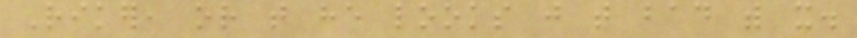Riker, or that he looks just that bad with it.
